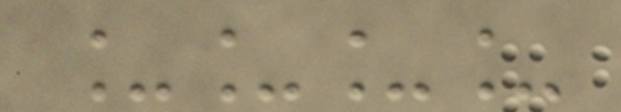____
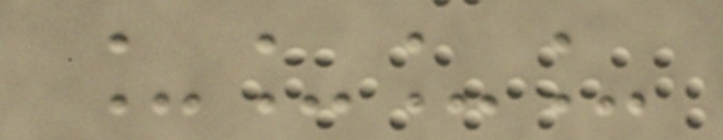____
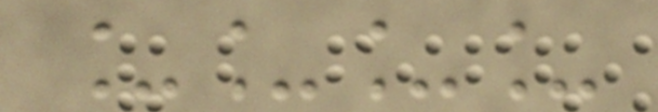____
